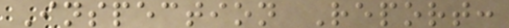Inspection Report:
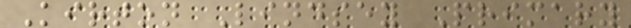Kirton Lindsey Primary
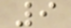9
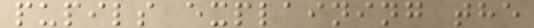pupils explaining the
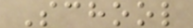School
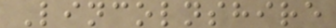Lincolnshire
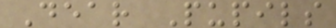Dear Pupils
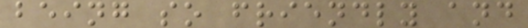being so friendly and
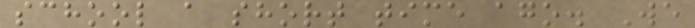school a short time ago. We
